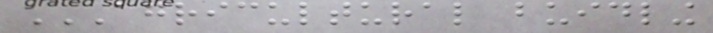AGRICULTURAL BUIDLING
